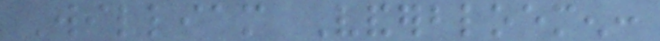William Vanderbloemen:
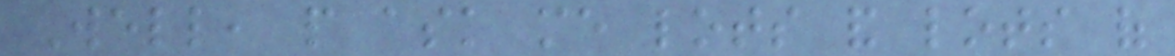Well, people ask me lots and lots of
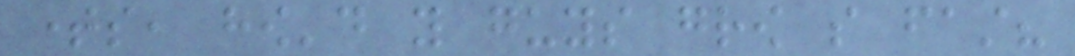times, how'd you guys grow so fast?
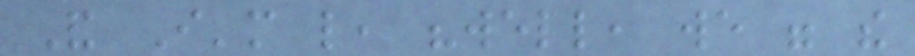And I'm like, "well, we were the
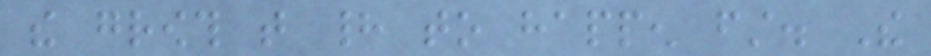the growth that had to happen first. The
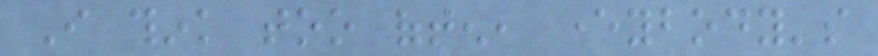I think too often, everybody's
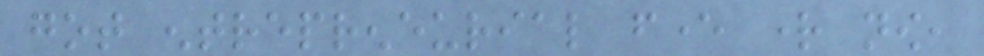got entrepreneurial fever right now,
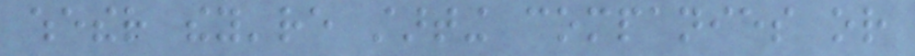whether they're starting companies or
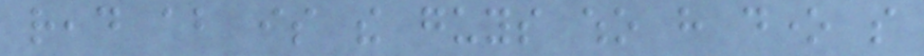read about is the guys who have done so
